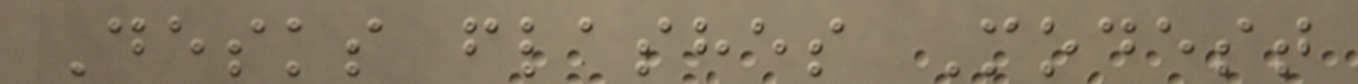Desks flashes Modest
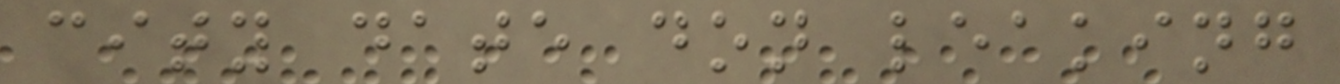city date don leaking
